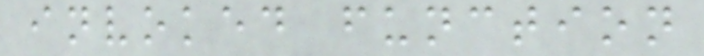invoked function
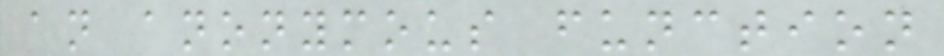an anonymous function
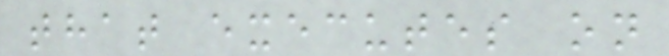that executes on
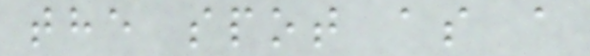the spot as a
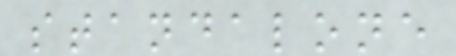standalone
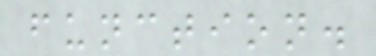function.
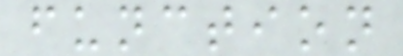function
